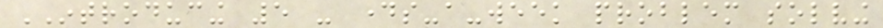INTRODUCING 5 - days-a-week problem solving
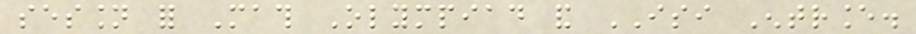session for Math Olympiad and ISI Entrance.
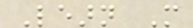Learn More
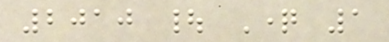2010 | Question 1
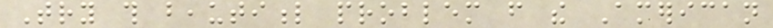Try this beautiful problem from the American
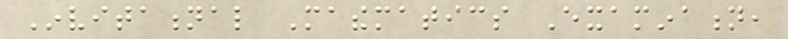Invitational Mathematics Examination,
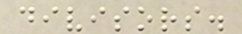divisors.
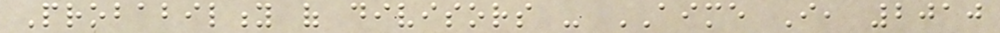Probability of divisors - AIME I, 2010
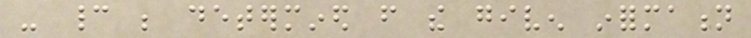- cannot be determined from the given information
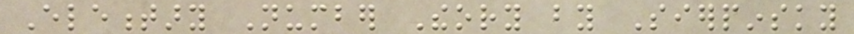Elementary Number Theory by Sierpinsky
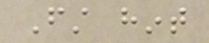First hint
